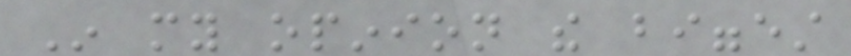In my opinion the biggest
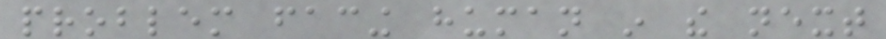problem facing human in the next
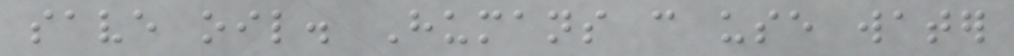save oil. Humans can use water
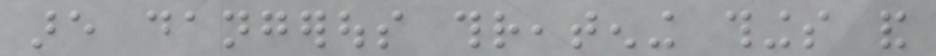are dangerous threatening things and
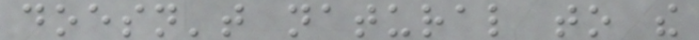doesn't natural to the
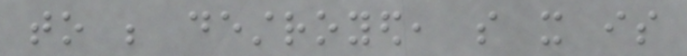to be destroyed, so it is
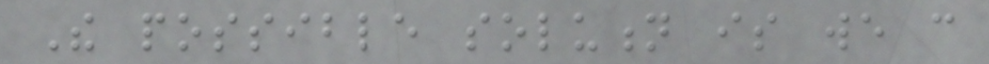The possible solution is we can
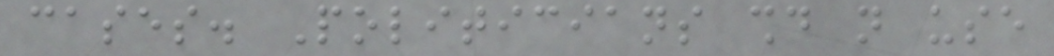cases. Politicians should not use
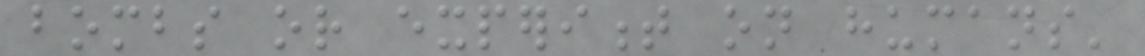bombs or experiment on humans'
